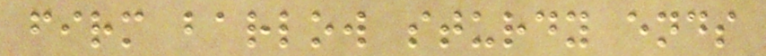firm barlow sturdy ends
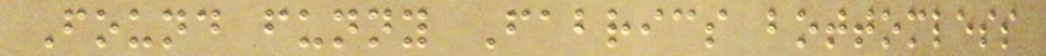Found funny Fabrics bottomless
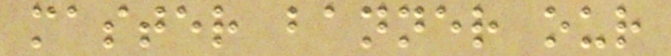master banner our
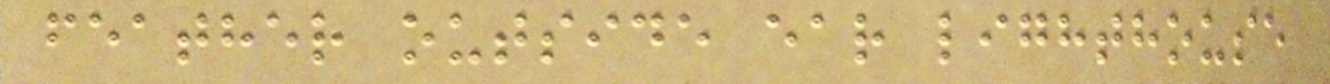feather outside ear lighthouse
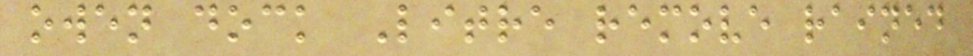owen dock Litre remove rained
